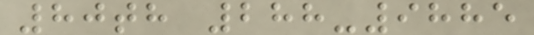80th 288-9885
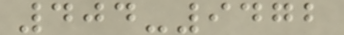404-9472
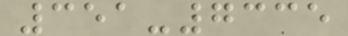351-7335
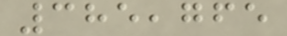385,765
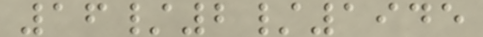16/2/1945
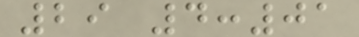29 4:01
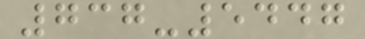737-5447
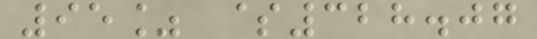95% $328.07
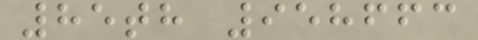85th 958663
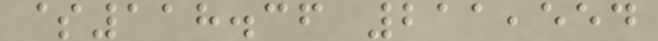$118.36 211,554
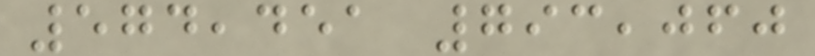574,451 793,060
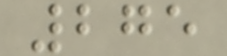275
